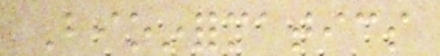Bioinformatics
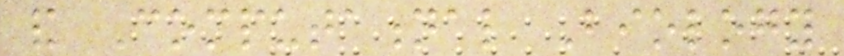and Computational Biology
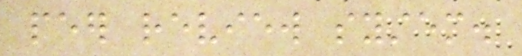peer review system.
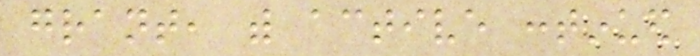grant, with active continued
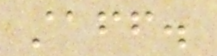staff.
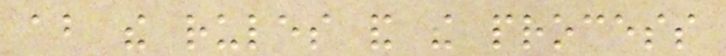about the rules and the process
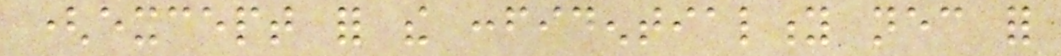(except for the confidentiality necessary for
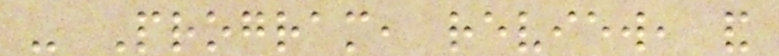- Program, review, and
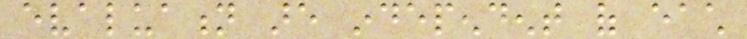evaluation are independent of each
